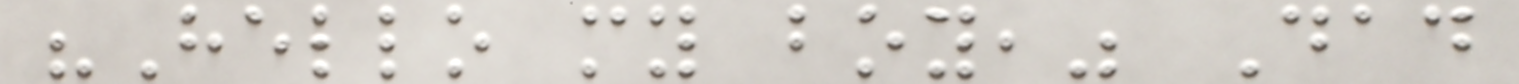"Hello my boy," Dad
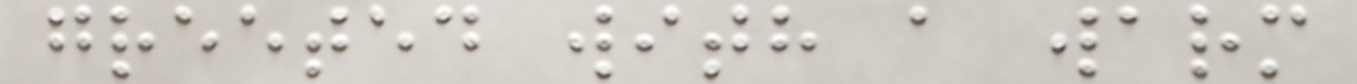greeted with a warm
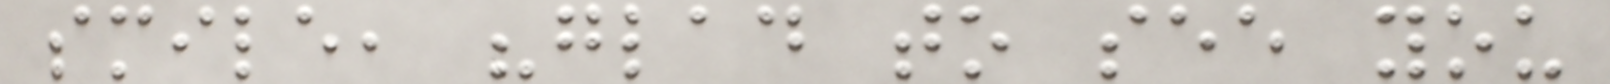smile, "glad to see you
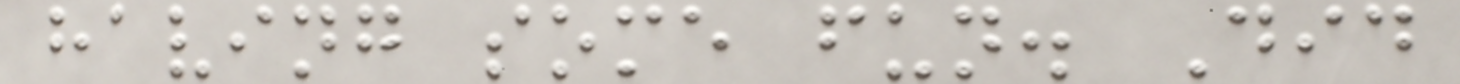having some fun. Did
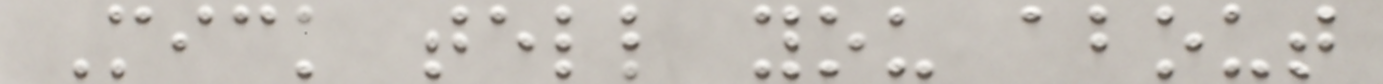Mick tell you about
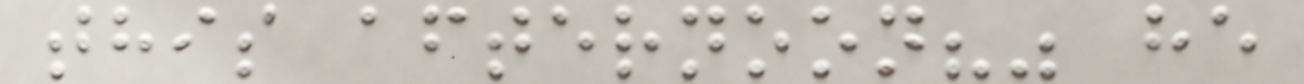this afternoon?" he
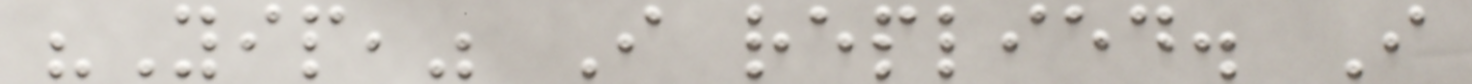"Yip," I replied. I
